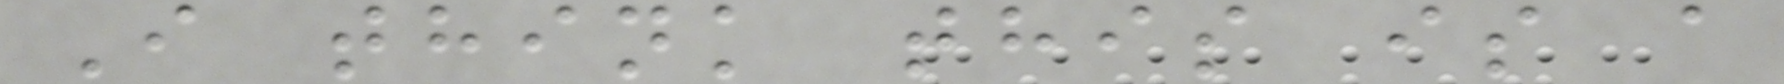I think this is a
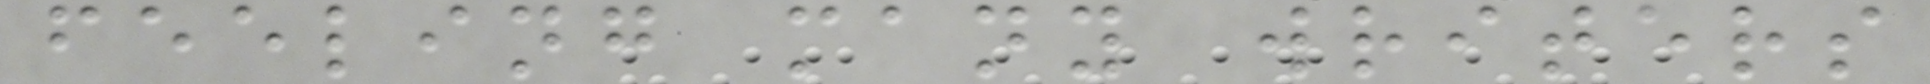feeling many writers
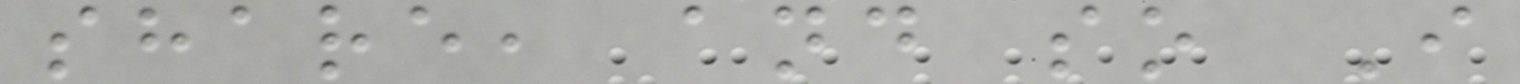share, and so I
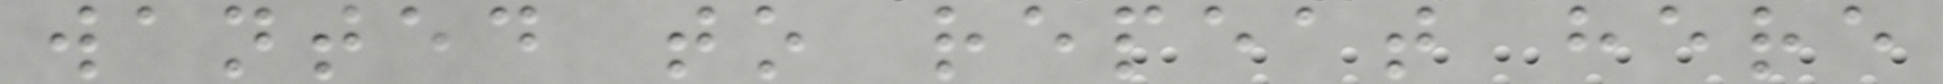wanted to repeat here
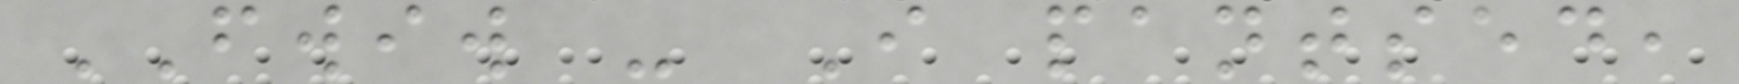FWIW - I pantsed,
